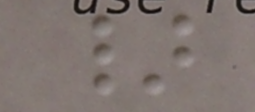}
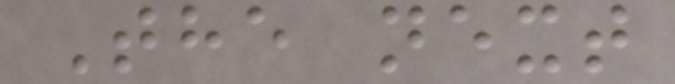The next
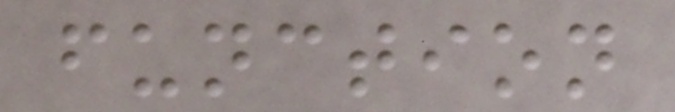function
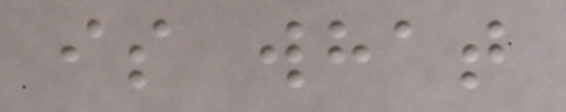is what
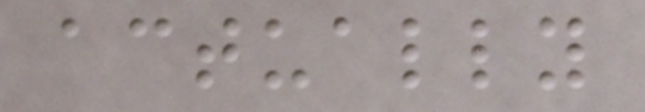actually
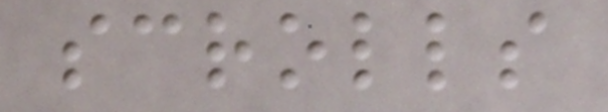scrolls
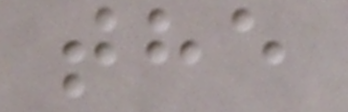the
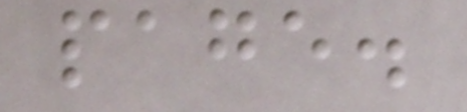page.
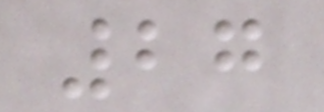27
